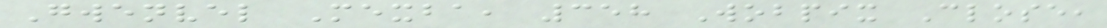Gwenvel Mexba, 358 Wobpix Close,
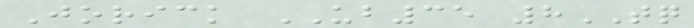Jorick UB35 8TQ
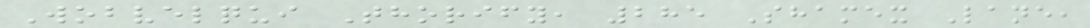Wobvelqui Thorify, 285 Shamex Lane,
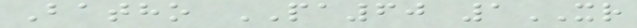Batho PA60 1XR
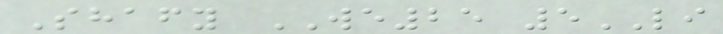Shafy WE25 5LI
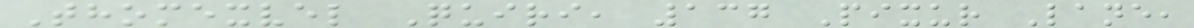Thomexvel Quiri, 137 Pixur Lane,
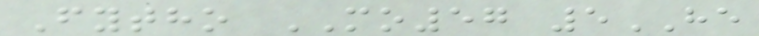Fytho MO57 5HE
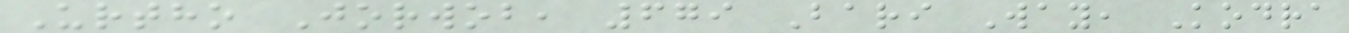Urtho Jorwob, 679 Bari Way, Kodra
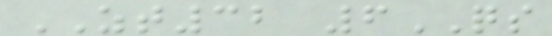ZT32 6QS
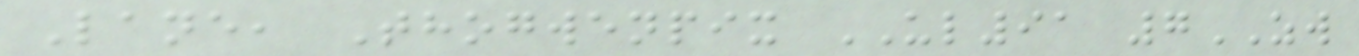Lane, Thogwenpix UL91 7ZW
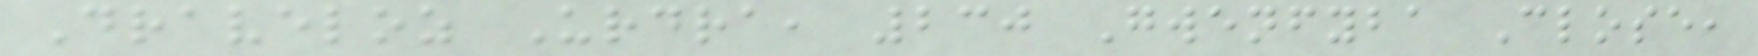Draveloz Urdra, 230 Gwenfyba Close,
